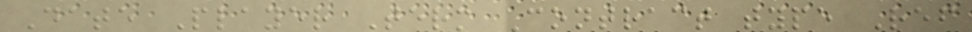Date Player Term Contract type Ref
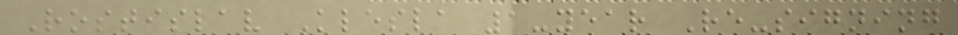Rostislav Klesla 1-year Re-signing
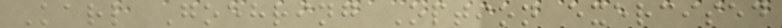Karl Goehring Option exercised
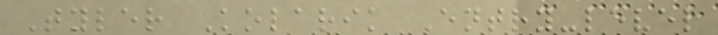Tyler Kolarik Entry-level
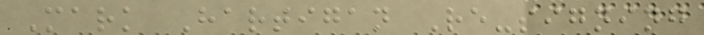Mark Hartigan Re-signing
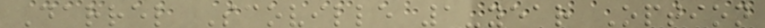Darrel Scoville 1-year Option
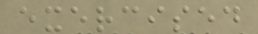exercised
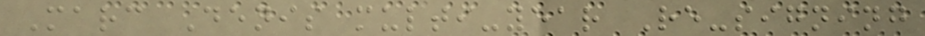Marc Denis multi-year Re-signing
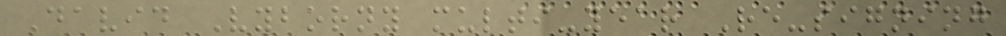David Vyborny multi-year Re-signing
